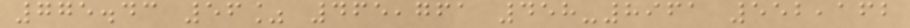775.43 56% 465,761 458-8961 552,162
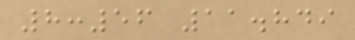8:56 11.849
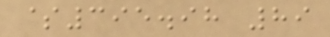$395.98 89
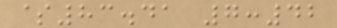$83.41 7:42
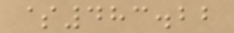$483.22
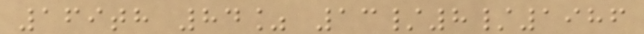169th 84% 13/8/1986
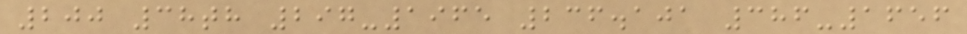200 38th 297-1965 236.101 386-1656
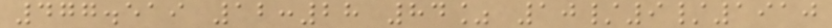477.519 12:28 84% 10/9/1910
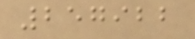257922
